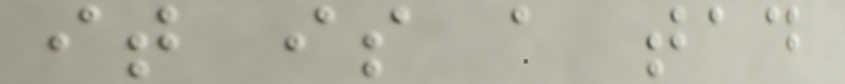it is a tad
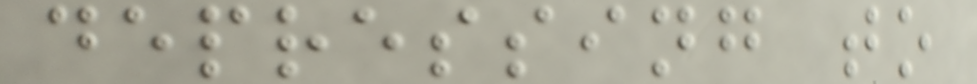depressing to
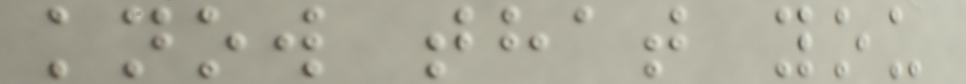know that you
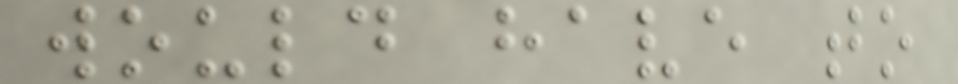would have to
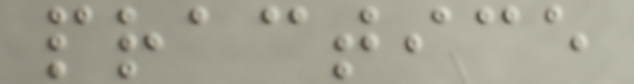practice
